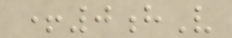+0hV
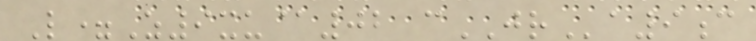L=Z9xu@02 cJRa9c
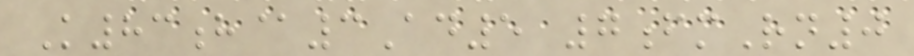K83h@3Ad5 7fmRn0
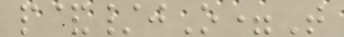p&/jO=T
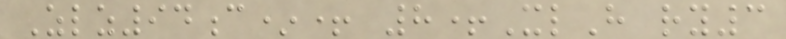Zlz94c*+ 8+XlH ry3
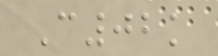C02k
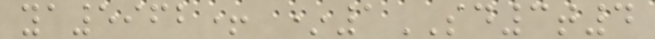ya5962+ *1SD3t4
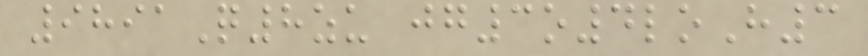9891Q8zu jg3o4loH3
